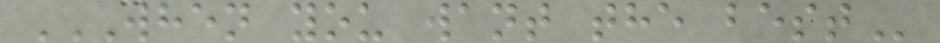WHEN YOU WANT THE BEST
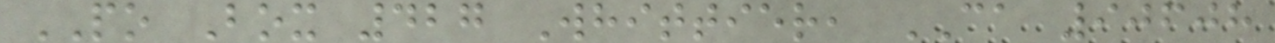PO Box 427 Whittier, CA 90608
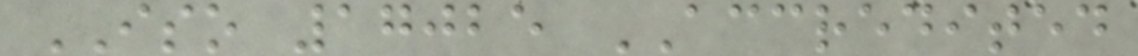ISO 17025 ACCREDITED
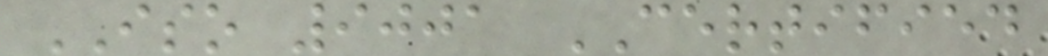ISO 9001 CERTIFIED
